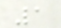1
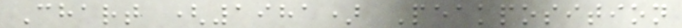Chart (1981) Peakposition
